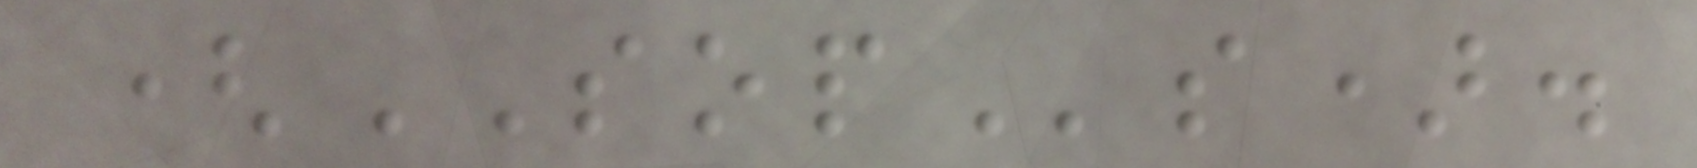(SOPs).
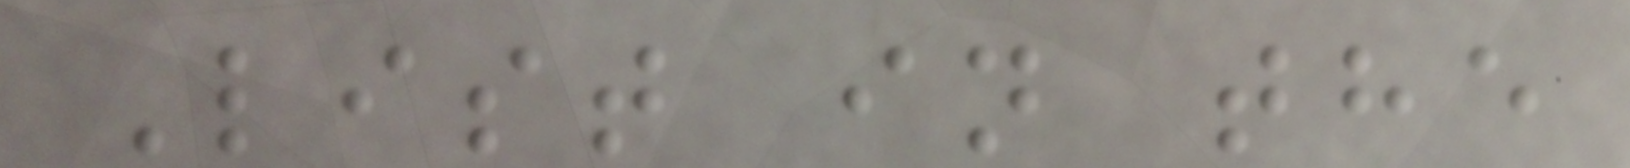List in the
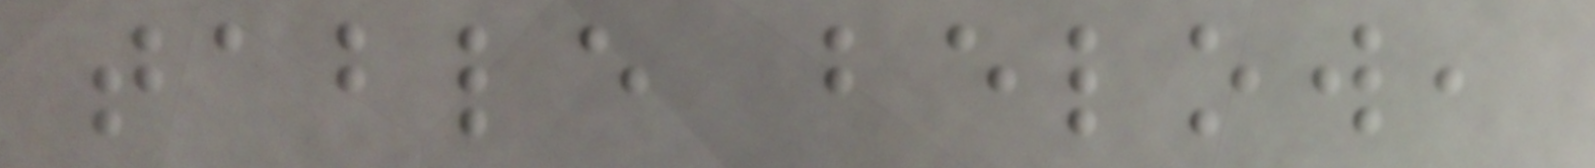table below,
